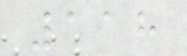118
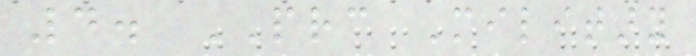4. PRC Military
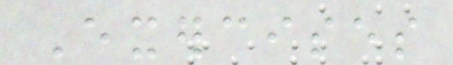Exercises
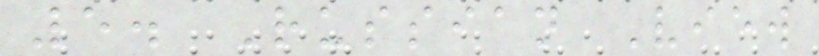5. Russian View
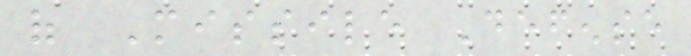of Missile Defense
